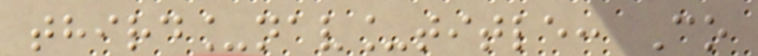third_nav_title: Co
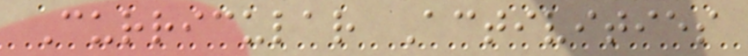Curricular Activities
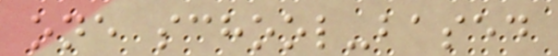one school-based
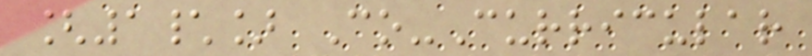[1\] Co-Curricular
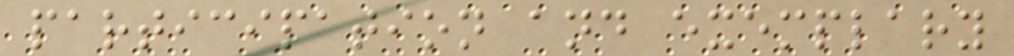participation and exemplary
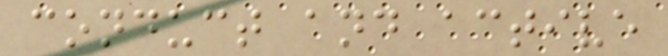conduct and active
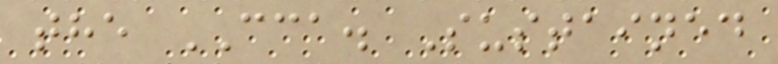the CCA. Sustained
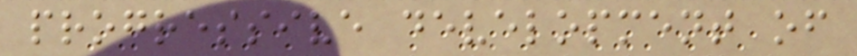progressive development of
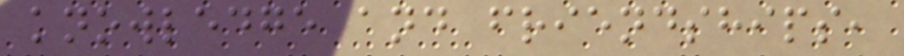knowledge and friendships,
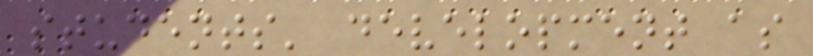students' development as
